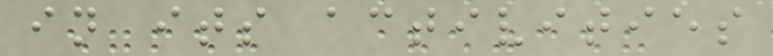in its activities
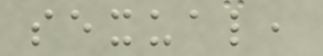sexual,
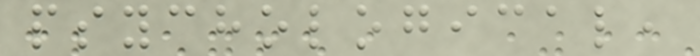psychological,
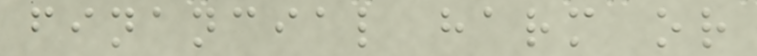financial harm or
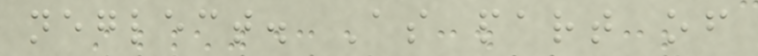neglect. As part of
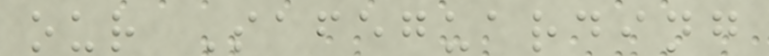our Safeguarding
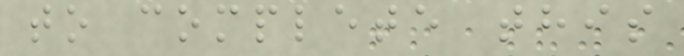to complete this
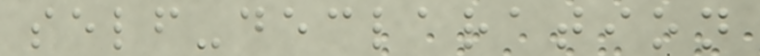self-declaration
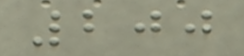200
